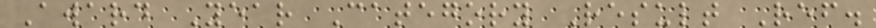Award Year Category Result Ref.
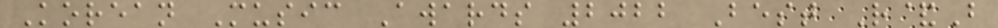Korean Music Awards 2022 Best R&B
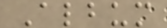Album
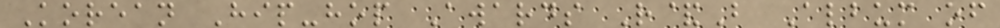Korean Hip-hop Awards R&B Album of
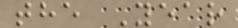the Year
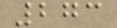273
